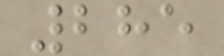285
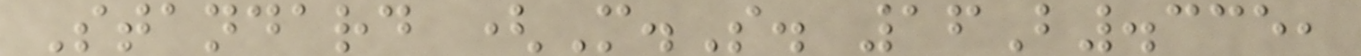Standard (M.S. 16B.335,
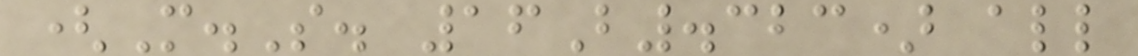(M.S. 16B.323) all
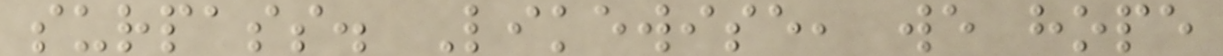surpass. Likewise, we hope
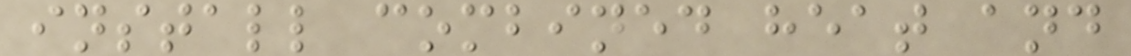install combined heat and
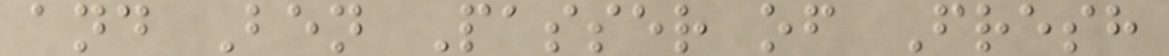and Ben Passer of Fresh
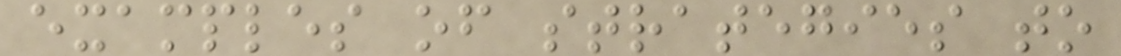examples of strategies to
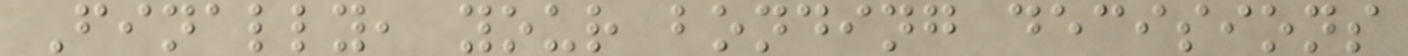Finally, your bonding decisions
